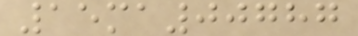15ma00787
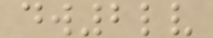dw2lv
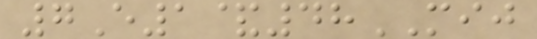7E1&48MIJ
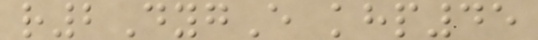r2DygE khp45
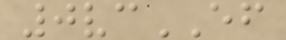0vcEF
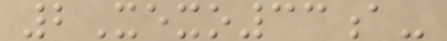2Xexo33a-
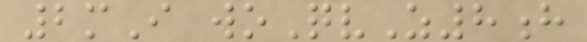2mI woQvZ8h
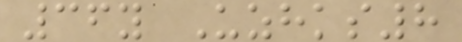36y Uzhks8
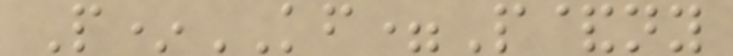P*KF=P&ny
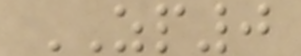ZP0
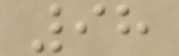98
